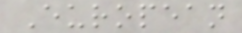European
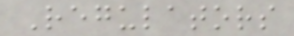Regulators
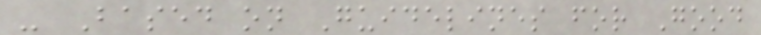- Based on Guidelines for Good
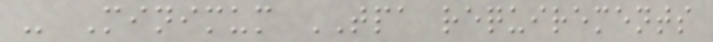- Minimum TPA requirements
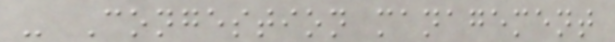- Congestion management
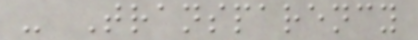- Transparency
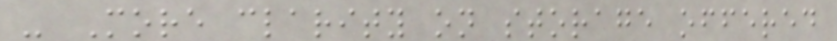- More clarity on storage offered
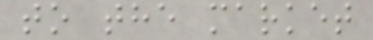to the market
